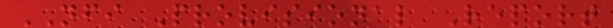NFI Provisional Report
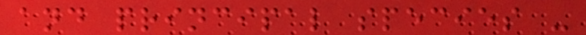and principal species -
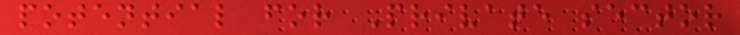potential for Private sector
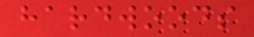hardwoods
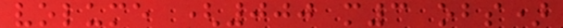volume (000 m3 obs)
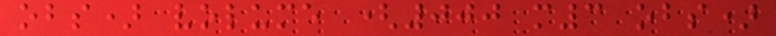obs) volume (000 m3 obs)
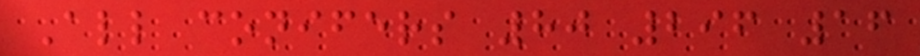All conifers 80 296 16
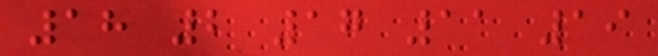18 2 17 11 19
